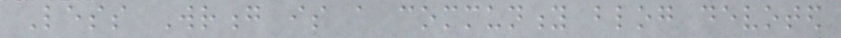Less Wrong is a community blog devoted
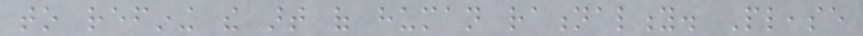to refining the art of human rationality. Please
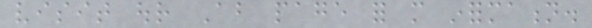visit our About page for more information.
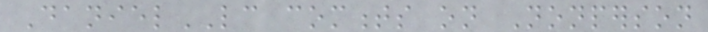DanielLC comments on Nonperson
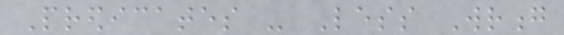Predicates - Less Wrong
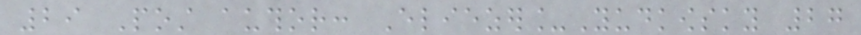29 Post author: Eliezer_Yudkowsky 27
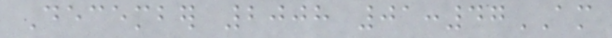December 2008 01:47AM
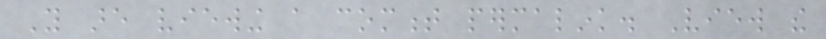You are viewing a comment permalink. View the
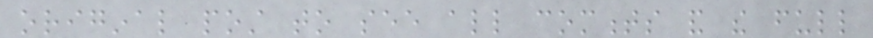original post to see all comments and the full
